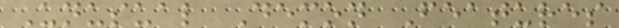Unusual Demon Features
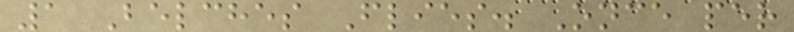1 Belches Flies. Once per
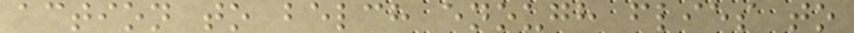action to belch enough flies to
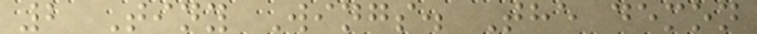2 Tiny Wings. The demon
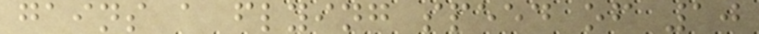gains a flying speed of 10
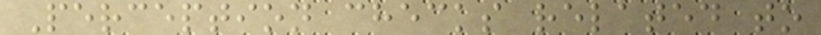Perception checks related to
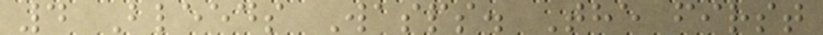4 Bleeds Wasps. The first
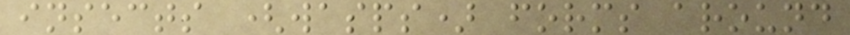insects (wasps) forms around
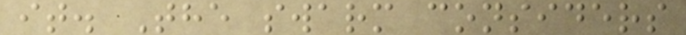it. The swarm considers
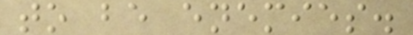to be enemies.
